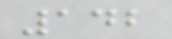142
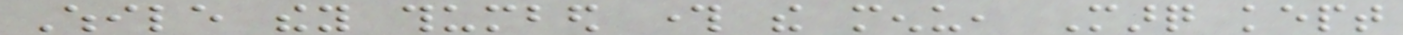While they thumbed through the menu, Marq kept
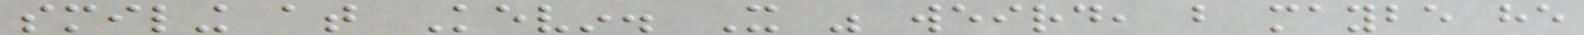smiling at Kevin. It was weird, but maybe he
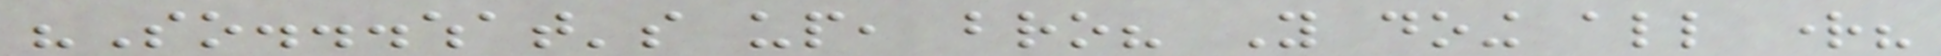"So...what's up, bro? You doing all right?
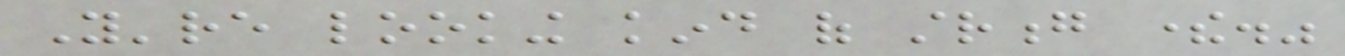You're looking kind of strong there."
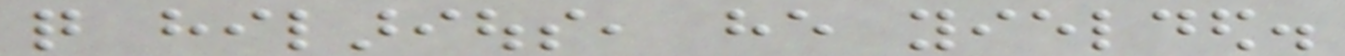quite hilarious, he yielded.
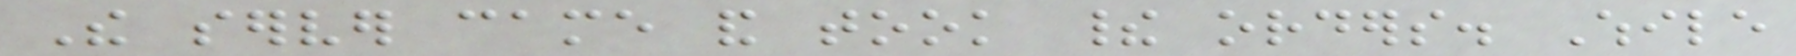The server came and took their orders. While
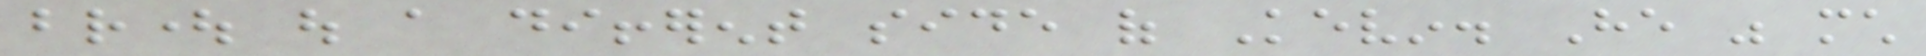brought out a different side of Kevin. He was much
